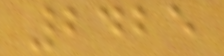2425
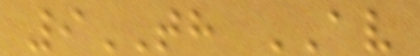9TH AV
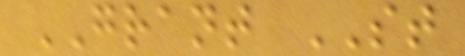GRANT ST
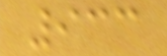933
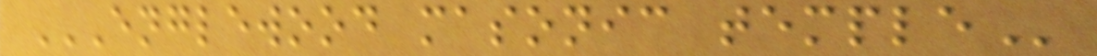ENGLEWOOD MASONIC TEMPLE
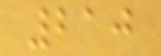210
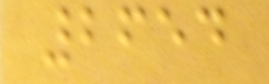2654
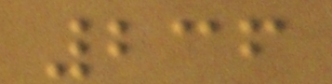236
